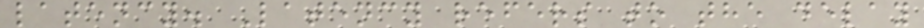latency. Latency refers to the delay
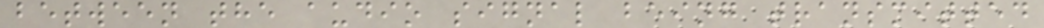between the audio signal being transmitted
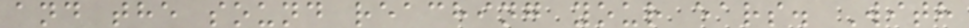and the sound reaching your ears. With
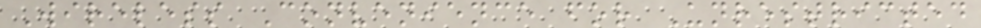Wireless Convenience for Unrestricted
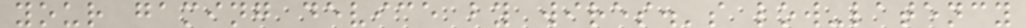your gaming device by wires.'s low-latency
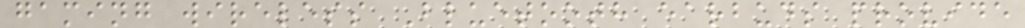gaming wireless Bluetooth earbuds provide
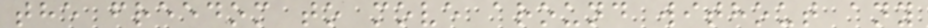the freedom to move around without any
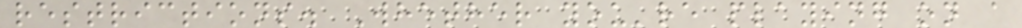restrictions. Whether you're playing on a
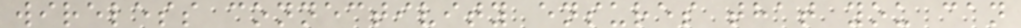wireless connectivity ensures that you can
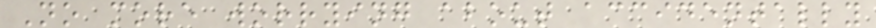No more worrying about accidentally
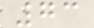73
